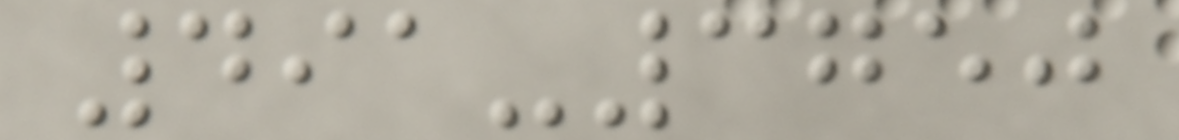491-3750
